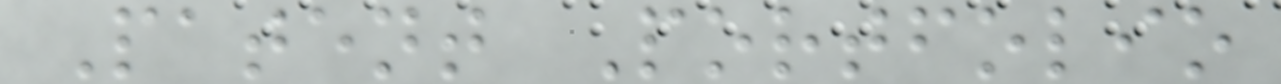Patent Portfolio
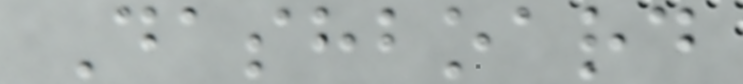Dashboard
